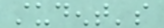student's
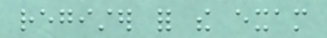register for the exam
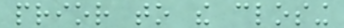prior to the closing
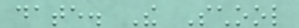date. The School
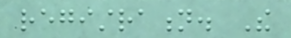registration. The
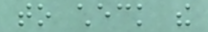to check the
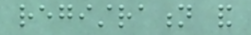registration and
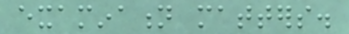examination matters.
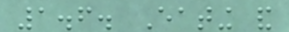1.6. Eating and
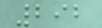292
